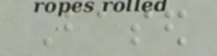Based
